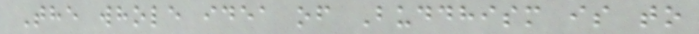The whole idea of Buddhism is to
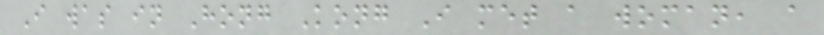I was in Hong Kong I met a woman, a
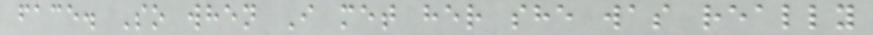face. So when I met her she was really
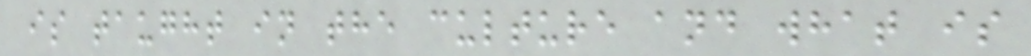is taught in the culture and what is
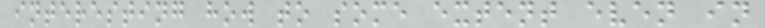interesting how to some extent even in
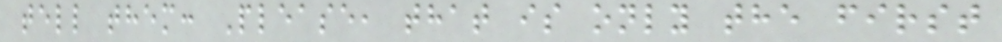tell them: Please, that is only the first
